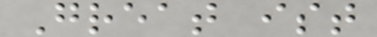Great ist
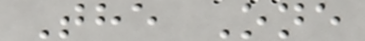The One
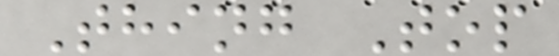Thing Top
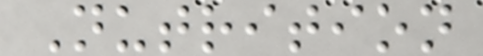Nutrition
